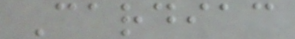Cardiac
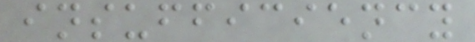insufficiency
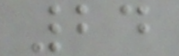24
